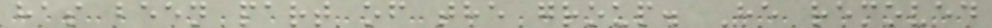has been part of the group. He removed
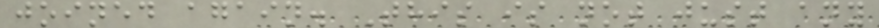joined again. This is not just any
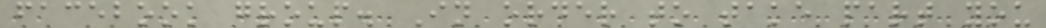facebook group. In order to take part you
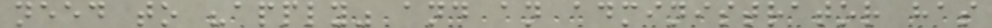need to "apply" and an administrator has
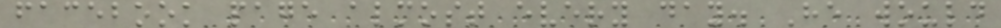facebook page almost every day. He would
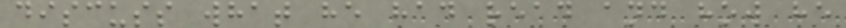discuss what he had read and how he
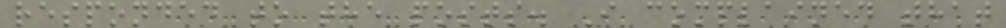responded to the posts. I complained that
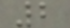2
